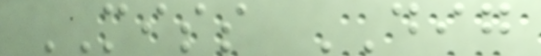MISS DIG
